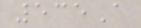535A
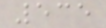535
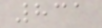831
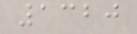1320
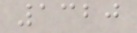1320
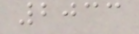2033
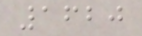1620
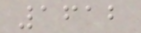1612
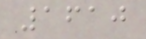1610
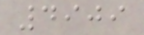4909
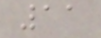11
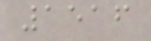1516
